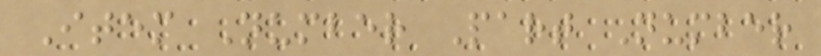Item Number Part Number
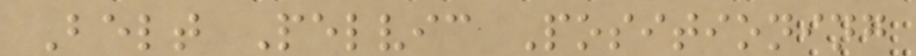Belt Pelvic Positioning
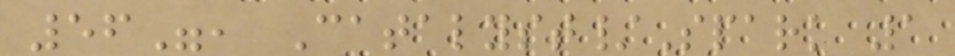56", Catalyst/Spark 1
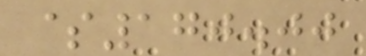$170.00
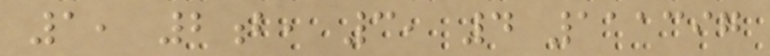1, 2b, 3, 4 111397
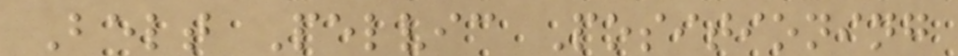Belt Pelvic Positioning
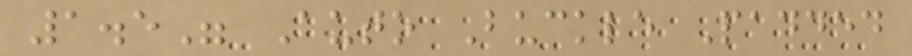1.5" Auto Buckle Padded
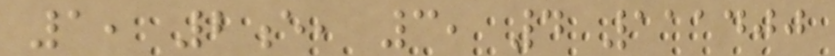1, 2e, 3, 4 111400
